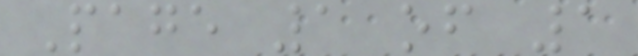Page 1 of 1
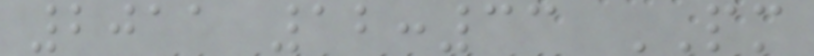2011 12:33 PM
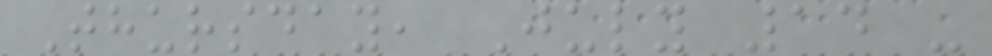Thursday, July 14 -
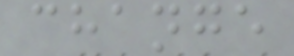change
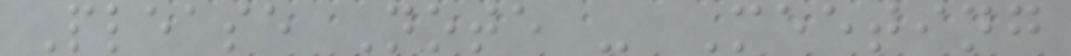Please Note - Meeting
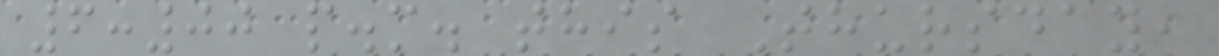6:00 p.m. this Thursday,
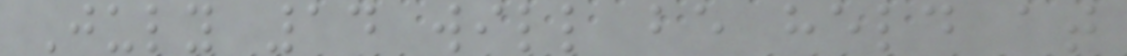July 14 will be held at
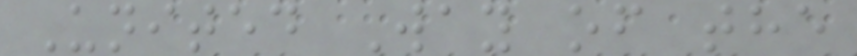United Way of the
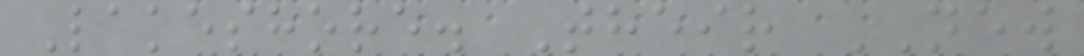Lakeshore. Their NEW
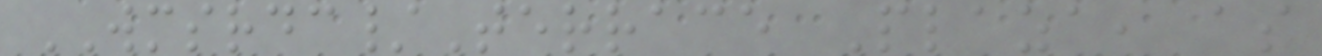WMSRDC/Terrace Plaza, as
